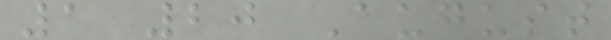1 20 August
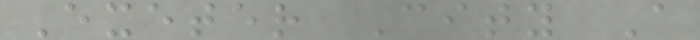Exeter City A
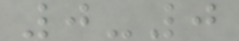0-0
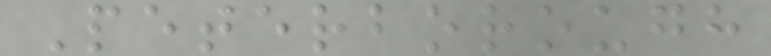Peterborough
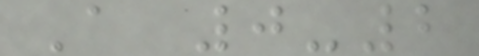A 0-2
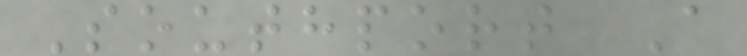Southport A
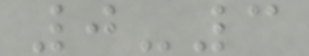0-3
